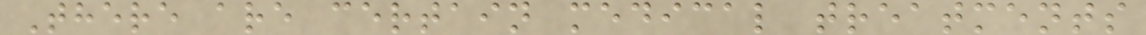There are certain medical treatments
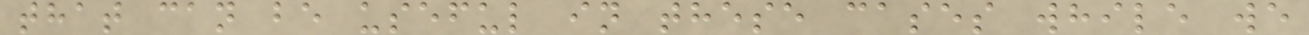that can be useful in these cases while we
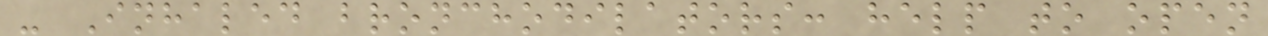- Inhaled bronchodilators: help to open
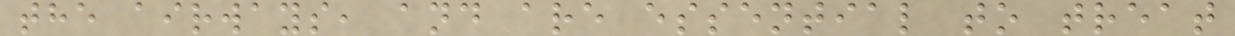the airways, and are essential to treat
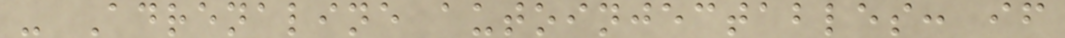- Adrenaline autoinjectables: if
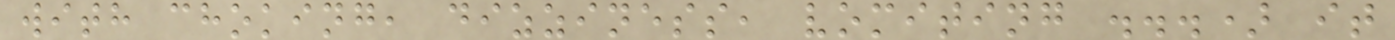with choking, dizziness, vomiting ...) it
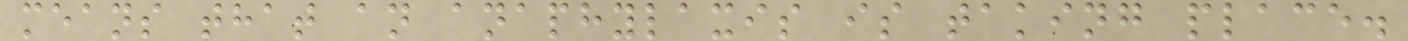means that an anaphylaxis is taking place.
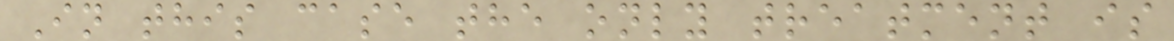In this case the only treatment is
